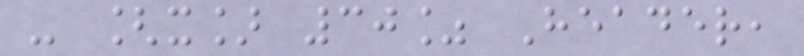- [x] 30% Header,
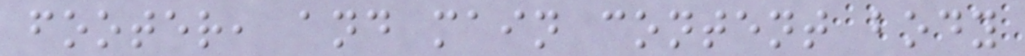footer, and main content body
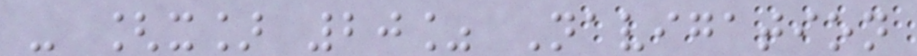- [x] 20% Navigation
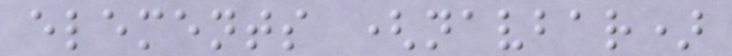elements (navbar)
